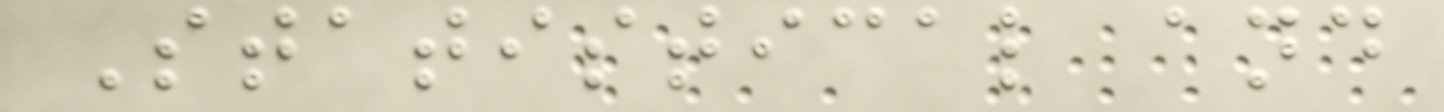Statistical and
